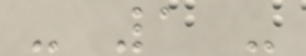- 1 -
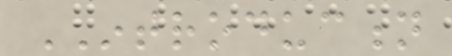INTRODUCTION
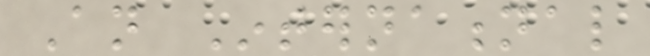An International
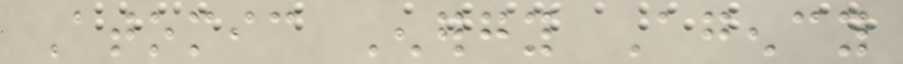Atomic Energy Agency
